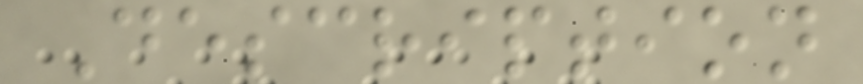Description
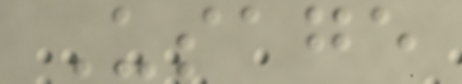Usage
